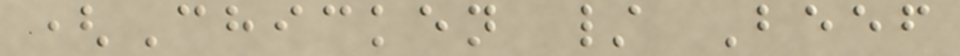(Chicken / Beef
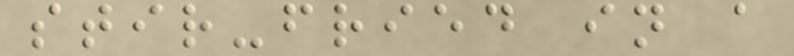stir-fried in a
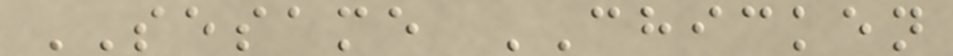SESAME CHICKEN
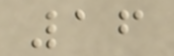16
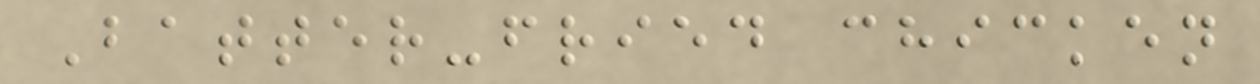Batter-fried chicken
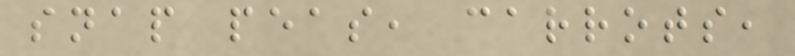snap peas, carrots,
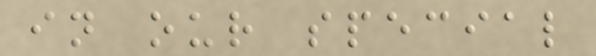in our special
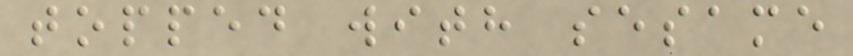topped with sesame
